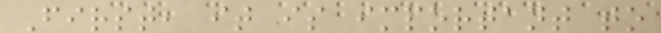First, it is important to
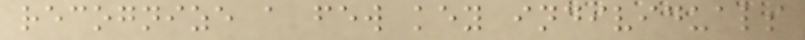recognize a few key individuals
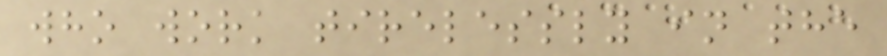who work tirelessly in the
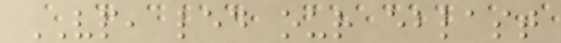VP, led our eblast
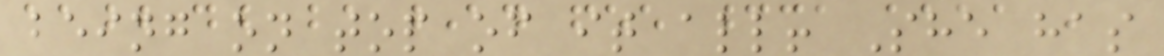being on top of it all! She has
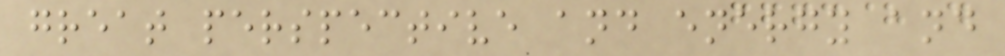great perspective and energy and
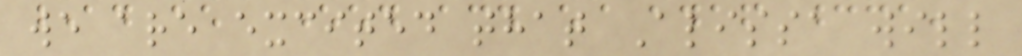we are excited that Alissa will
